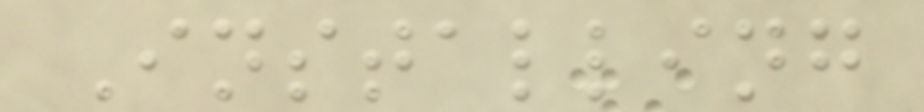Installing
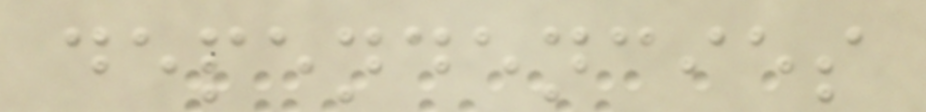dependencies
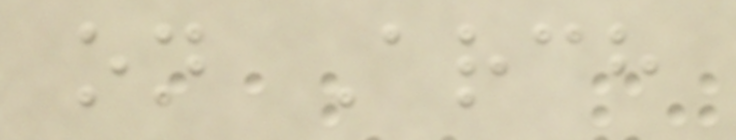on Arch
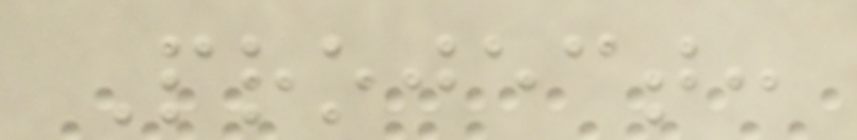Project:
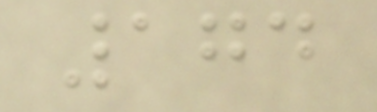174
